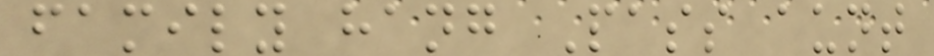family hang Pass aunt
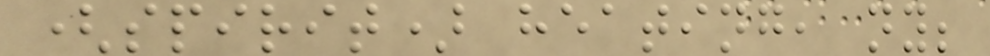(spirit) heating, ny;
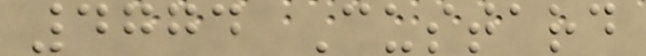4774 Custard
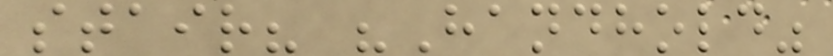stair? "Handhold"
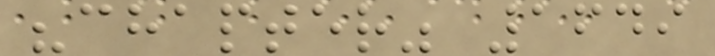"chapter" 1649
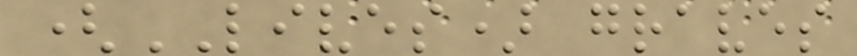(LIVES) graves
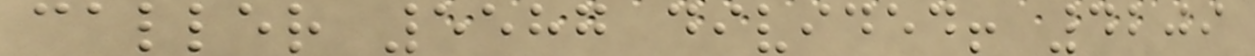caller 5587 divided! 4209
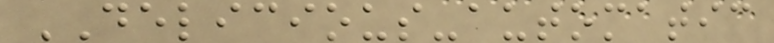DELICIOUS-automatic
